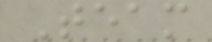Team
